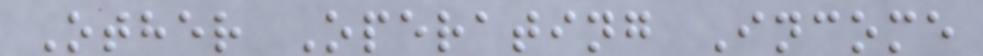Other Operating Income
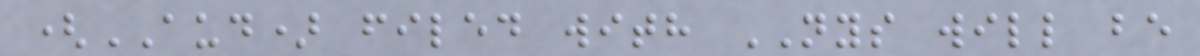(AUD) filed with NYS will be
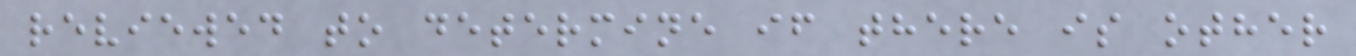reviewed to determine if there is other
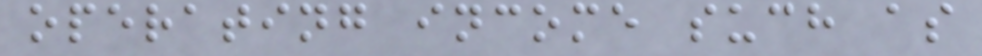operating income such as
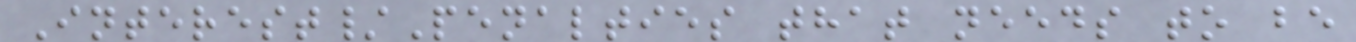Interest/Penalties that needs to be
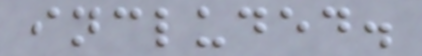included.
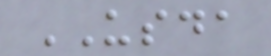USDA
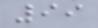99
